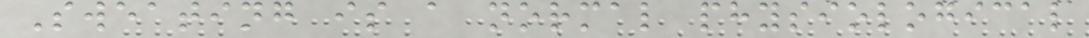Sweating is a normal physiological
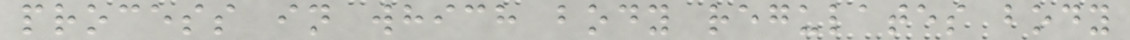process in which body regulates body
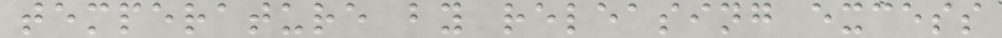temperature by releasing excess
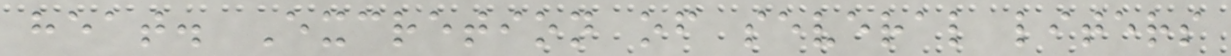heat. Excretion of several liters
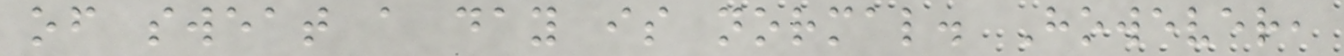of sweat a day is normal. However,
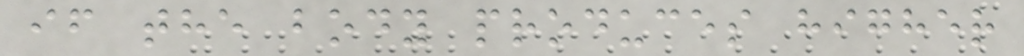if the body produces higher
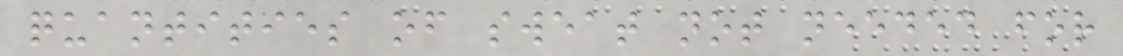quantities of sweat not needed for
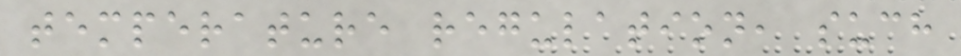temperature regulation, such
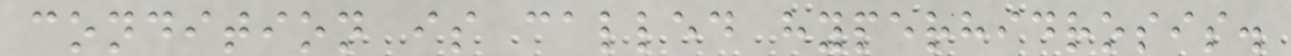condition is called hyperhidrosis.
